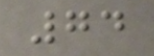74
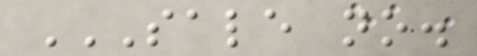SALE NO.
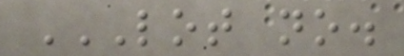LOT NO.
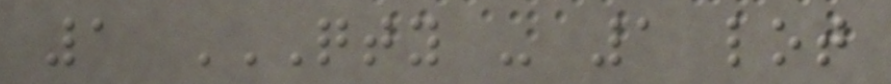1 QTY - 1 LOT
